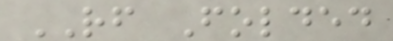RF Folded
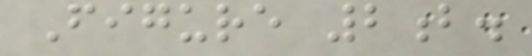Figure 2b.
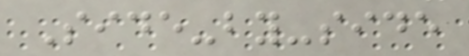Side-by-side
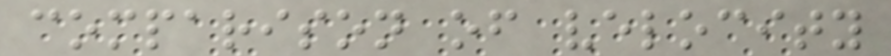comparison of velocity
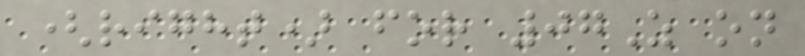(right) for 07Z on
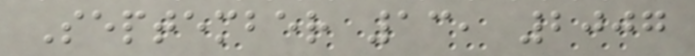September 13, 2007
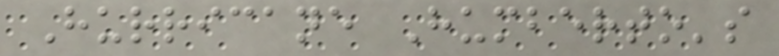Hurricane Humberto's
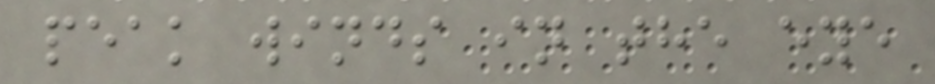peak winds in the eye
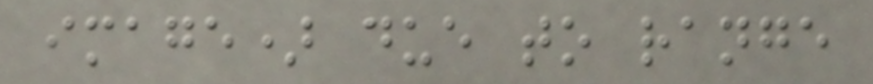image) due to range
